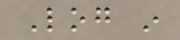Log in
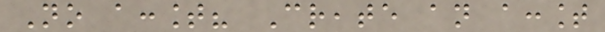No account? Create an account
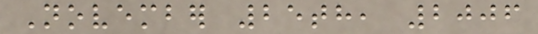November 25th, 2006
